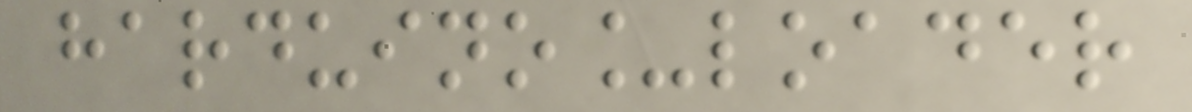harduino_loader
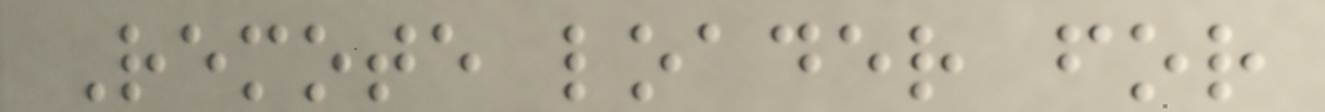Remote loader for
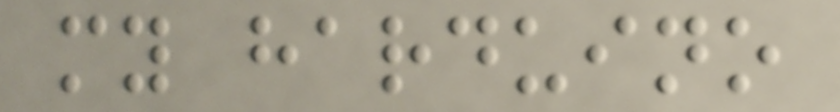my harduino
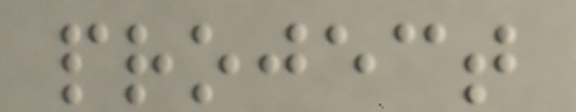project
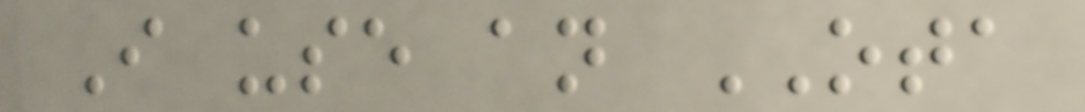I use an OTA
